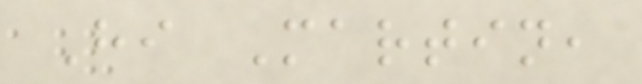Hi Martin,
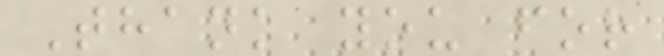Thank you for
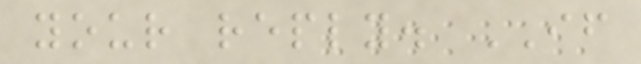your reply. IF
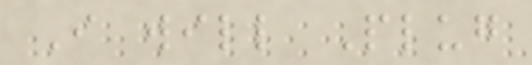I will Plug
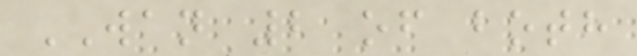WAN 2 of both
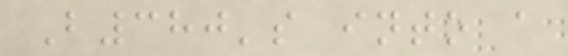B380's into a
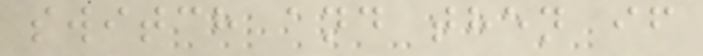switch and then if
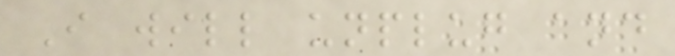I will unplug and
